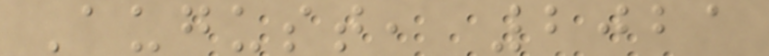August, 2021
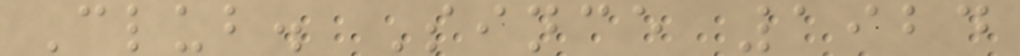Club. Since 1924
